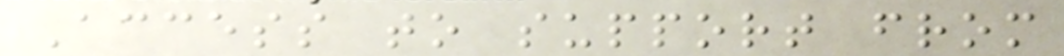Access to support from
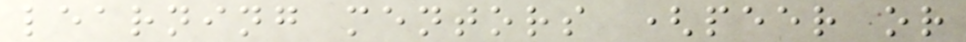learning mentors (peer or
